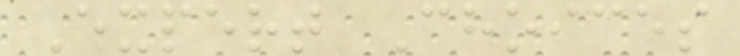Expert Choices
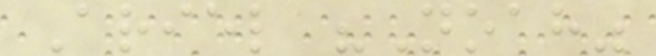Ariel "Noah"
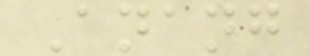Anang
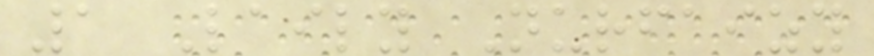1 Laily Nurfaizy
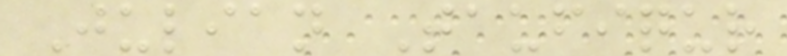Julian Taufiqur
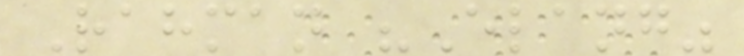Rahman "Elang"
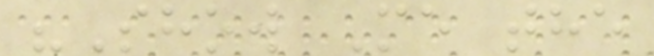"Show Me the
